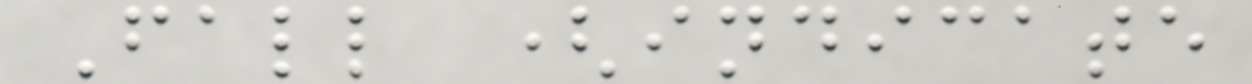Fall (indicate
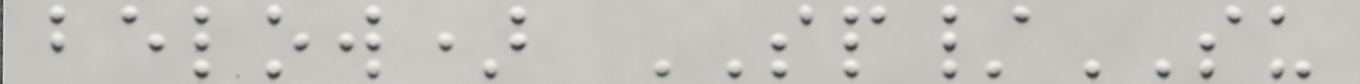below) SP/SU
